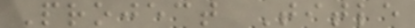Project Title
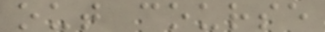out course
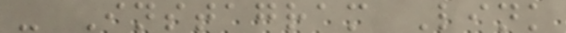- Instagram Link
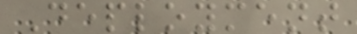Deployment
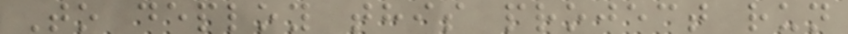To deploy this project run
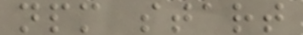npm start
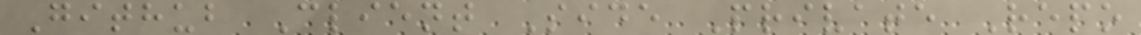Github Client Side Private Repo
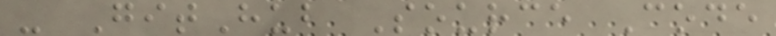- GitHub Source Code
